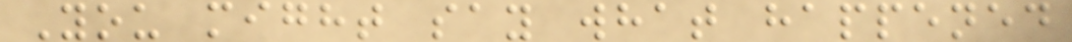You might say what happened
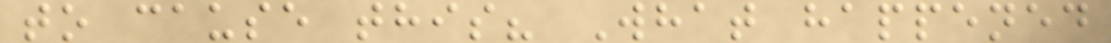to cause this? What happened
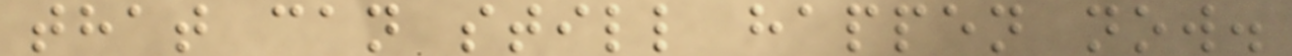that can still happen now.
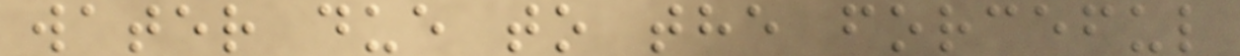water due to the forceful
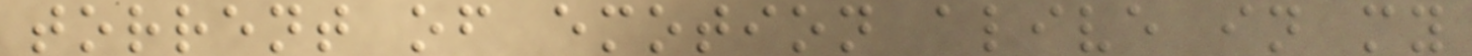torrent of emotion alive in my
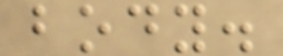body.
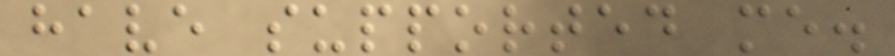have supported me.
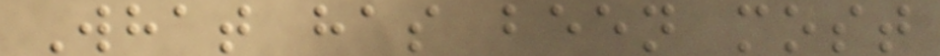What has been most
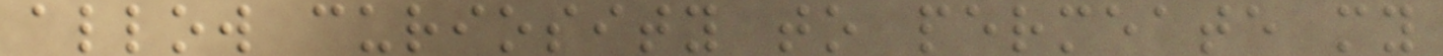allow curiosity to permeate my
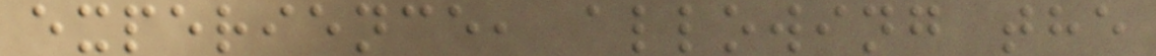experience, allowing the
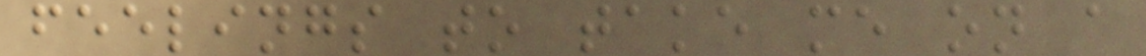feelings to take me on a
